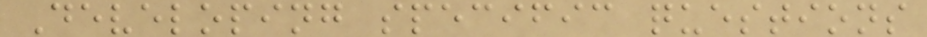Developing specific questions
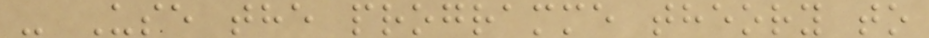- Use the programme theory to
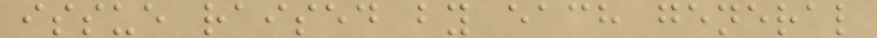issue raised by each general
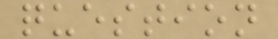question
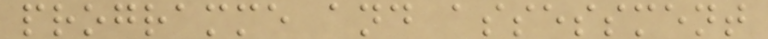programme and assessment
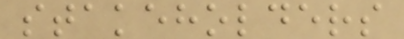stakeholders
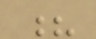?
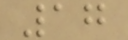17
